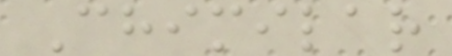Chimilar
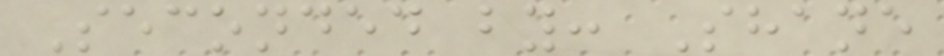Seconded by: Shane
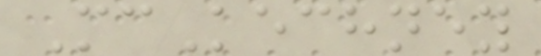McKechney
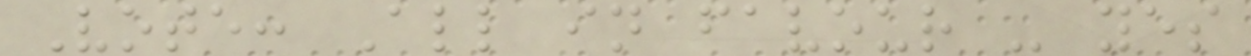Vote: All in favour - yes
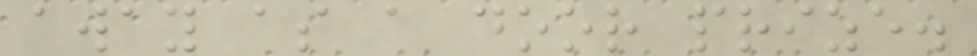away as a door prize.
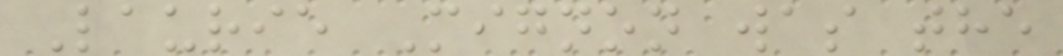Laurie Mignon was the
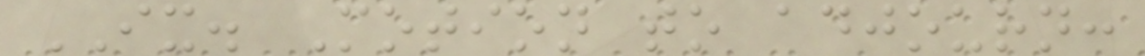IX. Motion to adjourn:
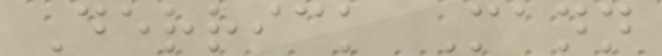Derrick Mann
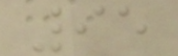95
